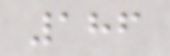186
